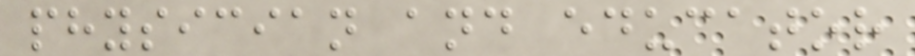physician and educator
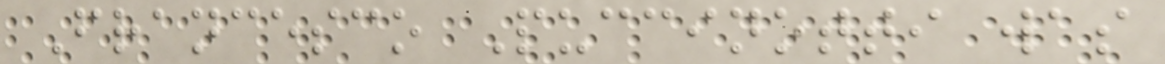Francesco Puccinotti was
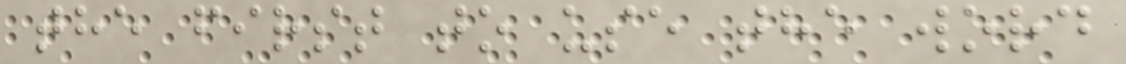the first to use the word
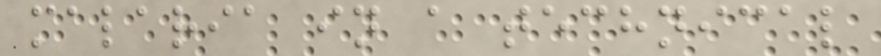malaria in a technical
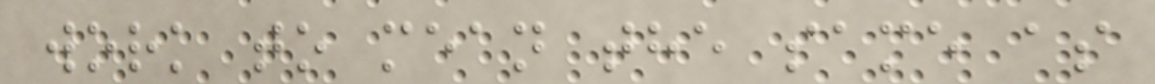work to mean the same as
